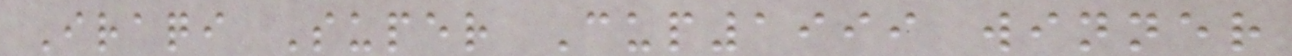Iraqi Super Cup1999 winner
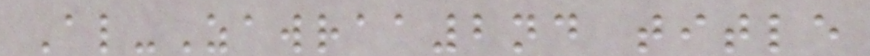Al-Zawraa2nd title
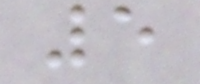5
